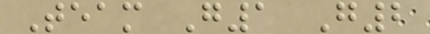Team G1 G2
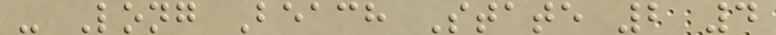- Long Beach State 2 4
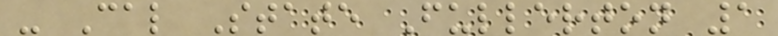- Cal State Fullerton 1
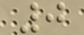0
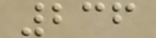236
